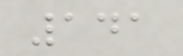141
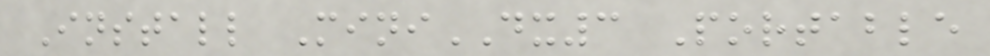Install MiniDX3 Portable
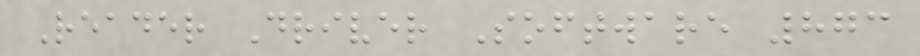Reader Driver Software 873
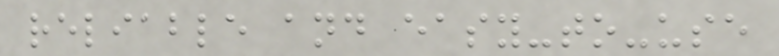reliable and easy-to-use
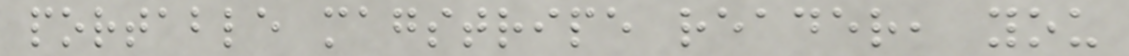portable magstripe reader, you
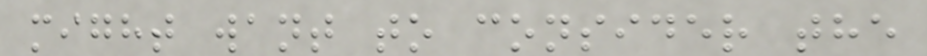might want to consider the
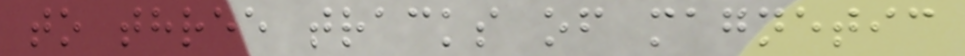to three tracks of magnetic
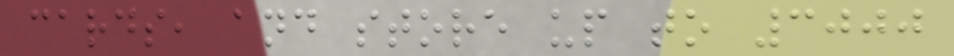cards, and store up to 3000
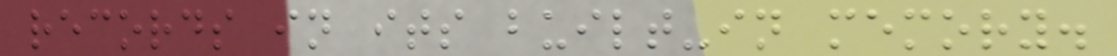records in its built-in memory.
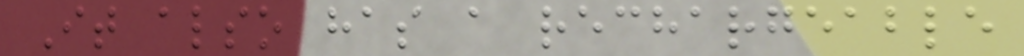It also has a rechargeable
